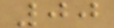00
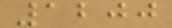1200
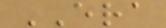ERA
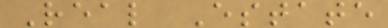Real Estate
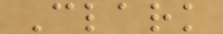Clark
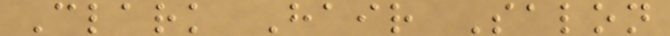Clark Hair Salon
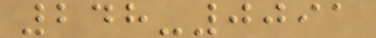248-0091
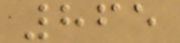865
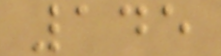145
